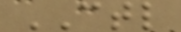CTL
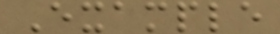Example
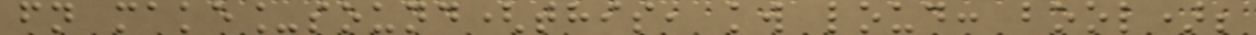fn make_sound(this, kw loud: bool);
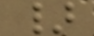}
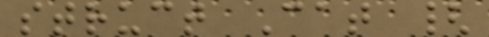struct Cat {
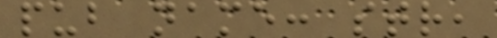pub name: str,
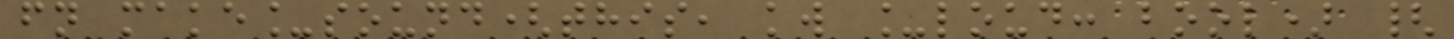fn make_sound(this, kw _loud: bool) {
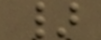}
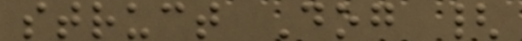struct Dog {
